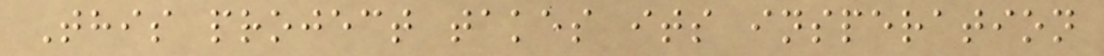This project takes its insperation
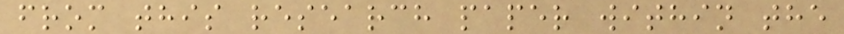from this research paper within the
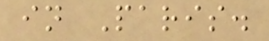in Paris.
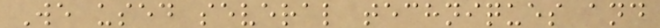We used several techniques and
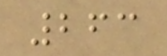263
